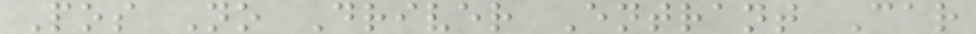Pos No Driver Entrant Car
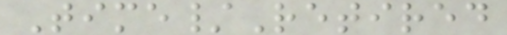Time/Retired
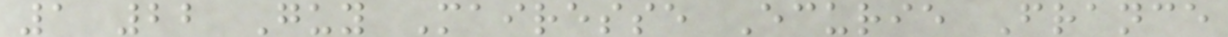1 22 Guy Mairesse Ecurie France
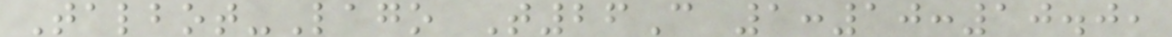Talbot-Lago T26C 1:10:10.0,
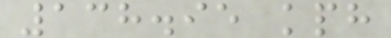138.95 kph
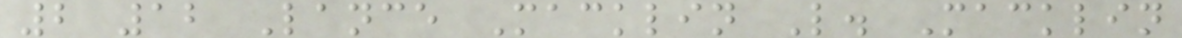2 12 Lance Macklin L. Macklin
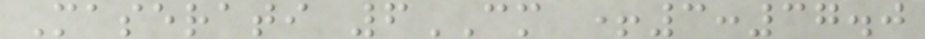Maserati 6CM +3:37.0
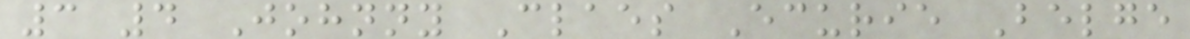3 4 Johnny Claes Ecurie Belge
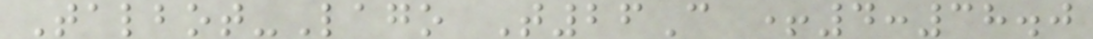Talbot-Lago T26C +4:38.0
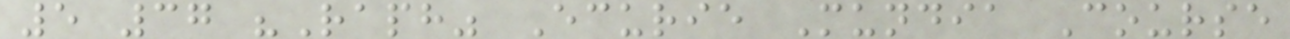5 37 "Raph" Ecurie Mundia Course
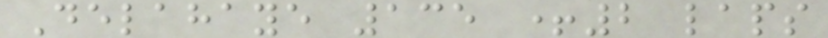Delahaye 135 +2 laps
